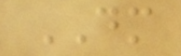DM
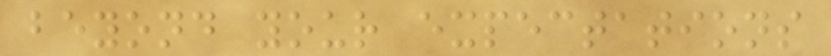beyond your expectations
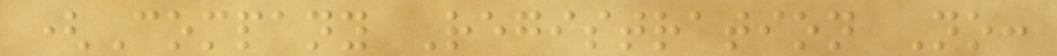(Company Registration No:
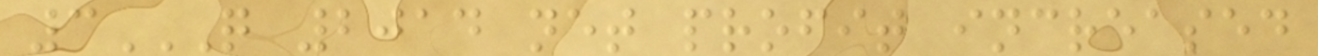3Q 2014 NET PROFIT INCREASED
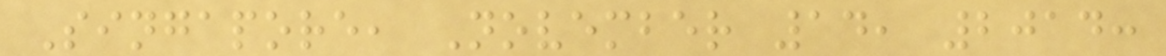Singapore, November 14, 2014:
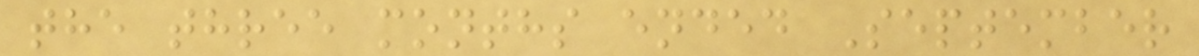the three months ended September
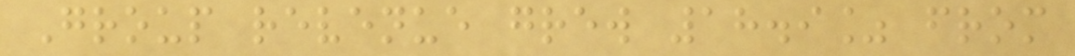Group revenue grew 18.9% from
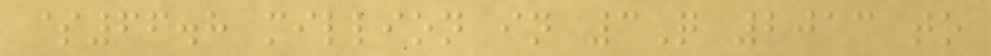$66.8 million in 3Q 2013 to
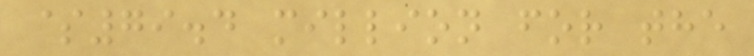$79.4 million for the
